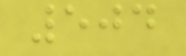504
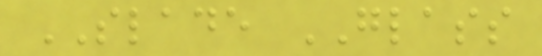SLADE GLASS
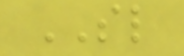SL
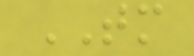TM
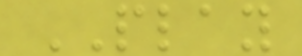PLAY
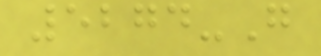5274-G
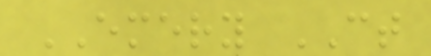EMERY CT
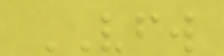VFW
